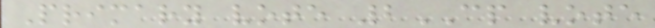Primary vote 2CP vote
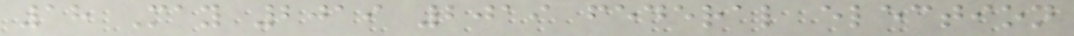18 May 2019 2019 federal election
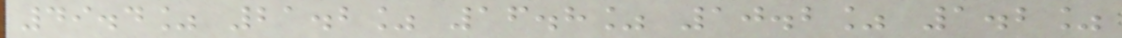49.4% 21.2% 16.8% 10.2% 1.2%
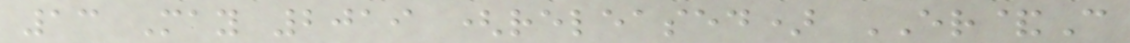13 May 2019 (released) ER&C
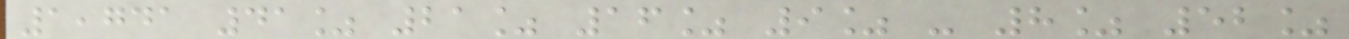1,741 41% 21% 16% 9% - 8% 52%
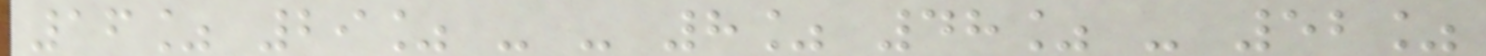16% 29% - - 8% 48% - 52%
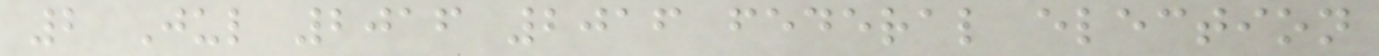2 Jul 2016 2016 federal election
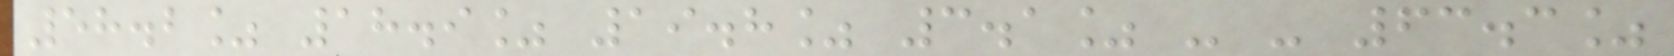58.2% 18.9% 19.8% 3.1% - - 63.3%
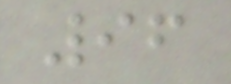96
